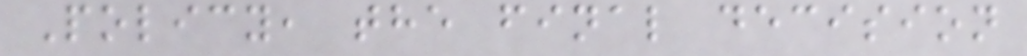Policy, the final decision
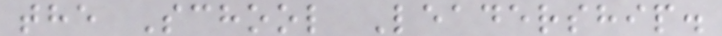the School Leadership.
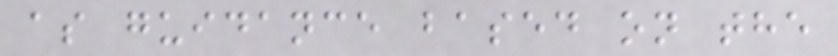as guidance based on the
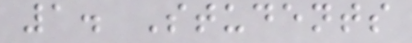1. Students
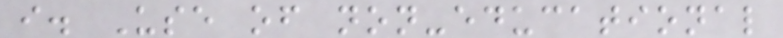i. Use of non-educational
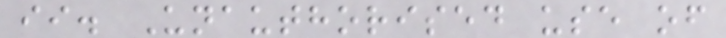ii. Unauthorised use of
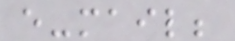e-mail;
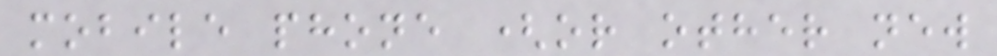mobile phone (or other new
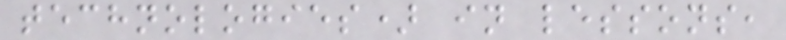technologies) in lessons,
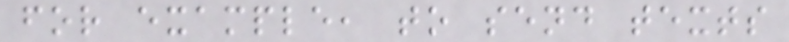for example, to send texts
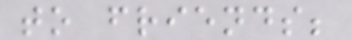to friends;
